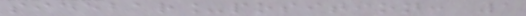sidebar_position: 1
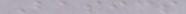Basics
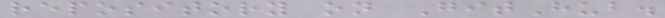repository on GitHub.
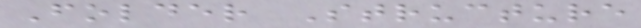Folder Structure
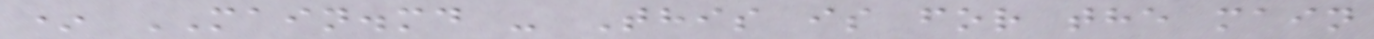* MAIN.md - This is for the main
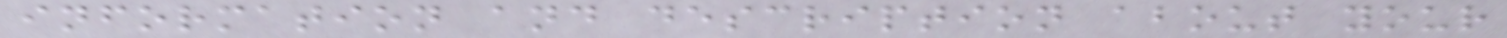information and description about your
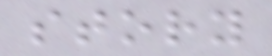story
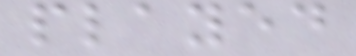played
